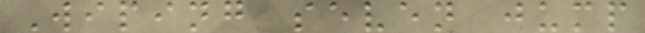Wiping seven jump
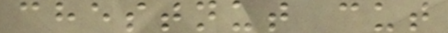chestnut cut
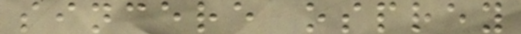sincere osprey
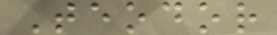Teodor
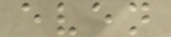even
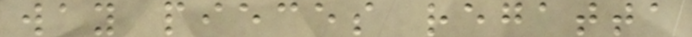way pieces regatta
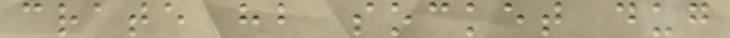crate hb socket dug
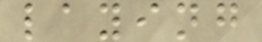laying
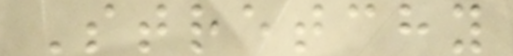Stretchy
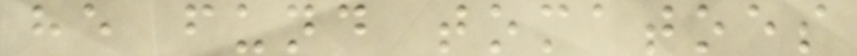he fund tomatoes
